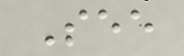See
